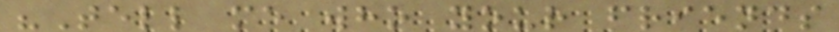"Tell me who your friends
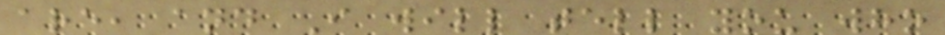are, and I will tell you who
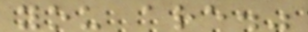you are."
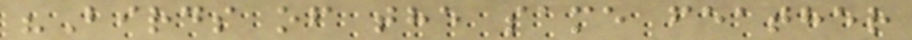"Birds of the same feather
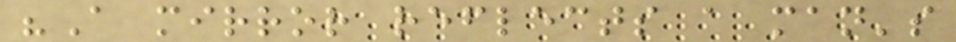"A mirror reflects a man's
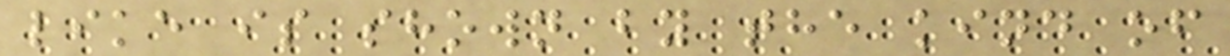like is shown by the kind of
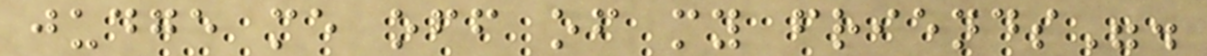judge me off of my friends".
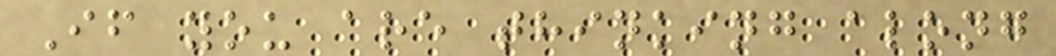If you are thinking along
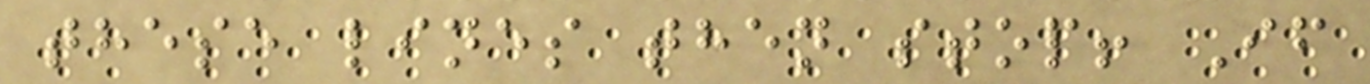these lines then stop! If
